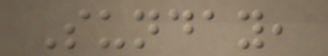Sunday,
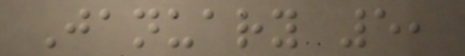January 5,
